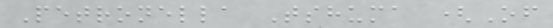Petronella Tshuma (Of
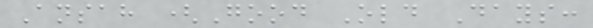Ansah (Good Old Days:
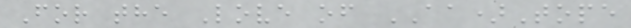For the Love of AA)Tope
